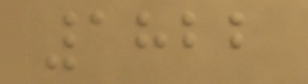1822
